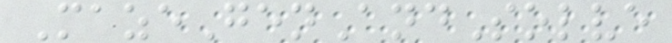MazeGenAndSolve
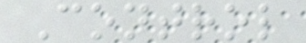Control
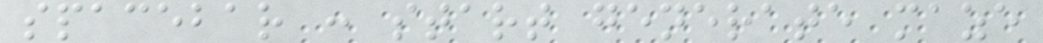spacebar : start generate maze
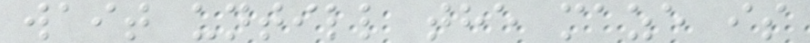wait untill the maze is
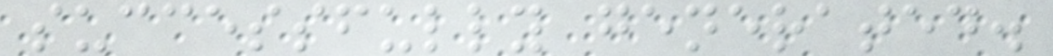successfully generated.
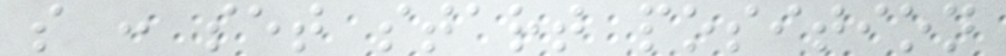s : set start position
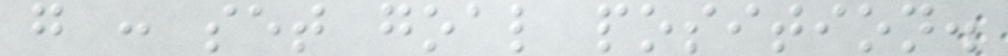g : set goal position.
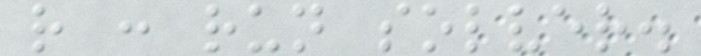r : run solver.
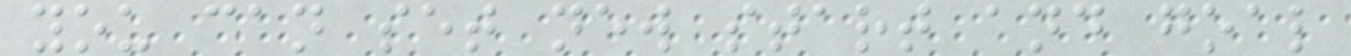you can set new start and goal
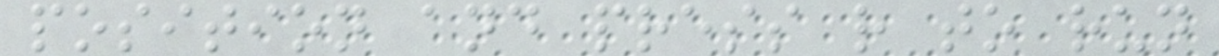position and press r to run
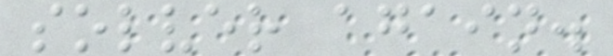solver again.
